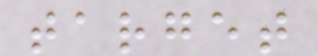target
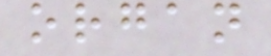organ
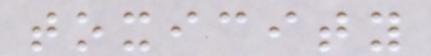toxicity
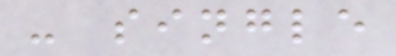- single
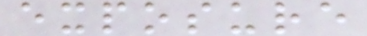exposure
